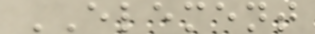ELEMENT
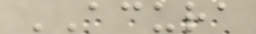ACURA
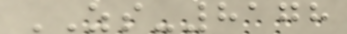ZS-8178
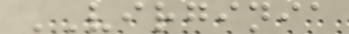VIRGINIA
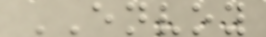ENVOY
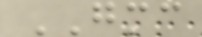GMC
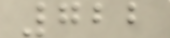722
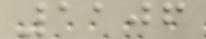1106
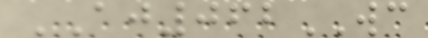AJ062WC
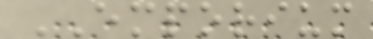EMPORIUM
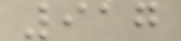917
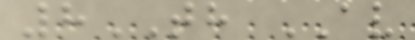8TH AV
